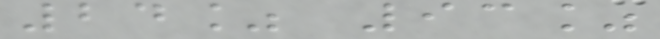24% 93%
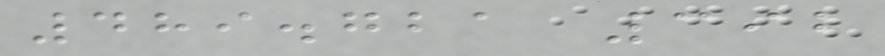489.721 392
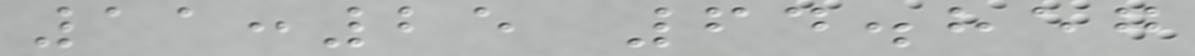11:25 64.857
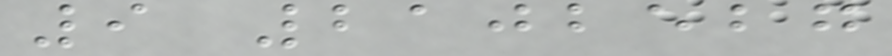9 2102527
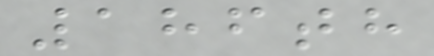186th
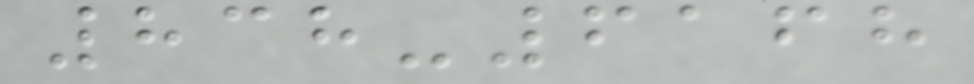838-6168
